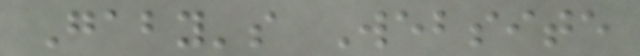Gaby's Website
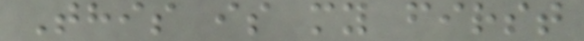This is my first
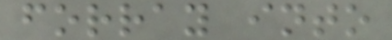forray into
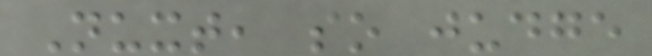Nuxt, so judge
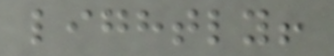lightly!
